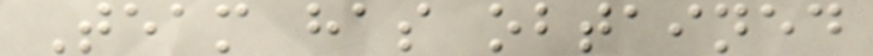Team has obtained
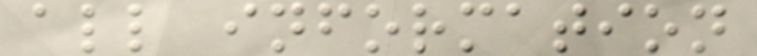all information
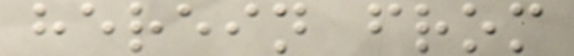herein from
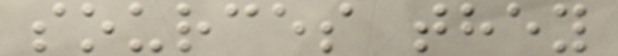sources they
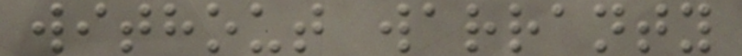without warranty
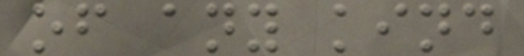of any kind
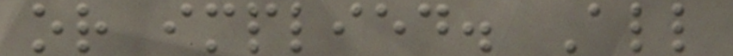or implied. All
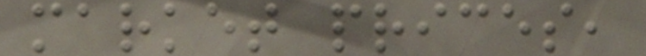market prices,
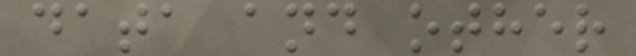data and other
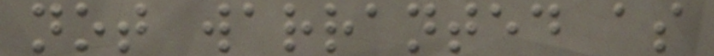not warranted as
